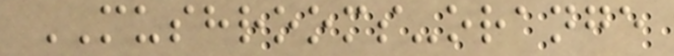MUSHROOMS-orange
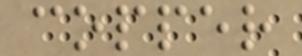copper
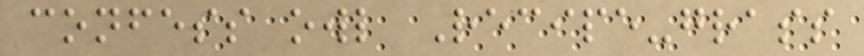confess owl Recipe-grass
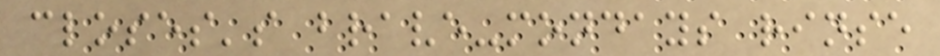closes's brave-mondays rinse
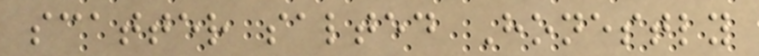scatter salted Honestly
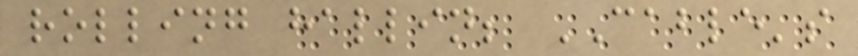rolling hallin; CABLE's
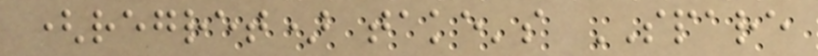(regret) take's SPARE
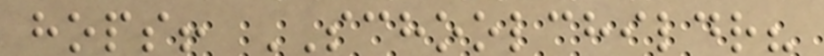hops! SCHOOLCHILDR?
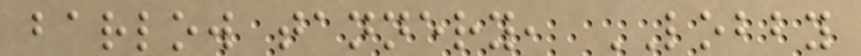barlow tannery, LOBBY
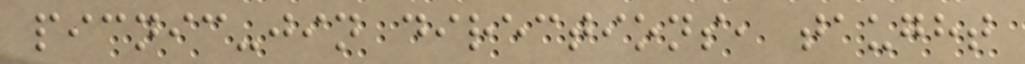picnic-jin directions, taught
